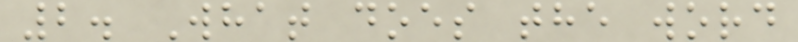2. What does the word
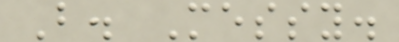B. Messy.
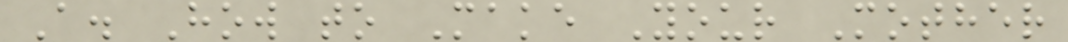A. How to Make Your Mother
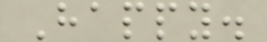Happy.
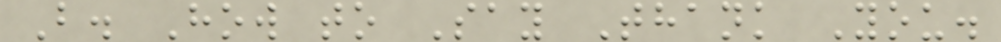B. How to Say Thank You.
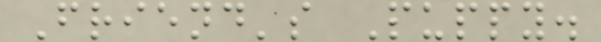Friend's Puppy.
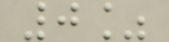0%
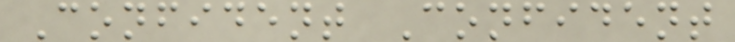Confident Confident
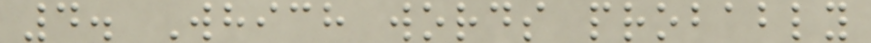4. Which words probably
